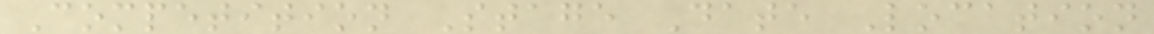Competition Stage Date Location
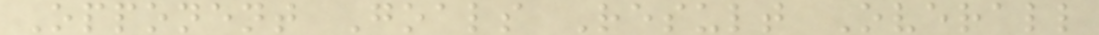Opponent Goals Result Overall
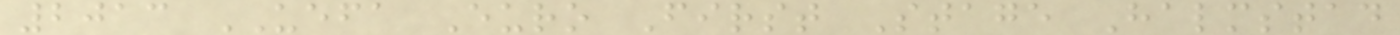2013 UEFA Euro First Stage Halmstad
